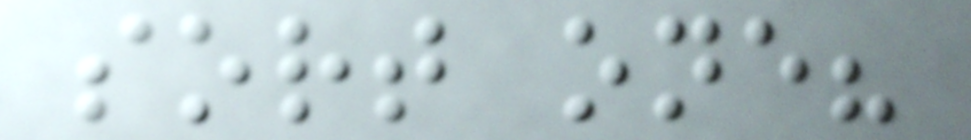sort one?
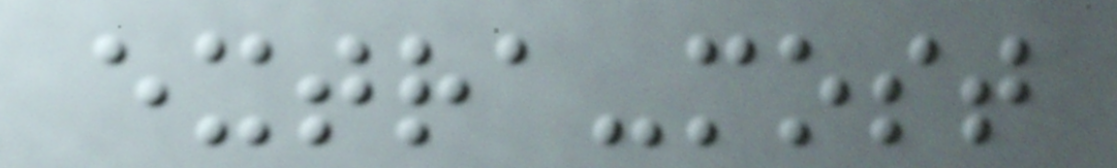extra-most
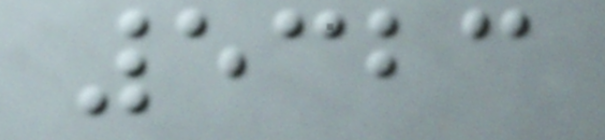5323
